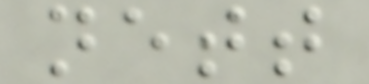nett
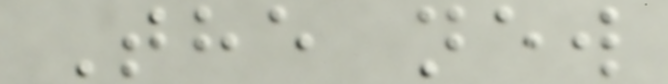The new
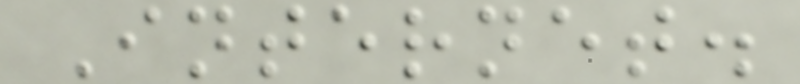Internet.
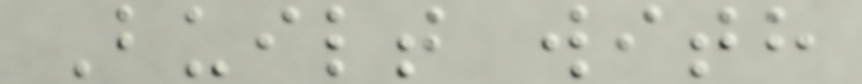Built with
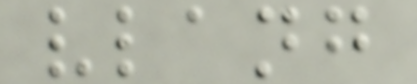vlang
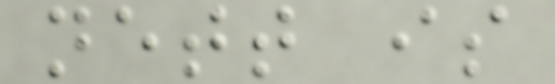nett is
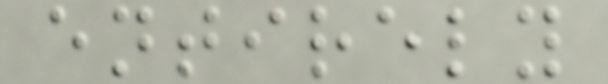entirely
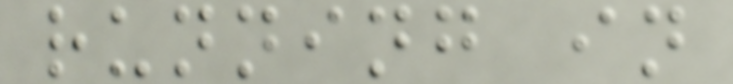running in
